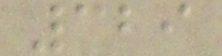329
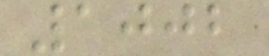1002
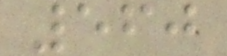560
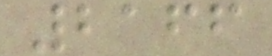2166
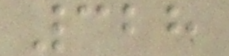328
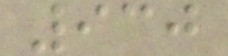930
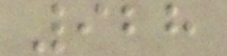928
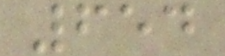654
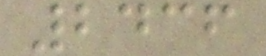2436
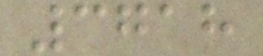3718
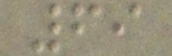69
